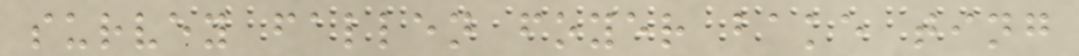survey fallen foyer bake ting
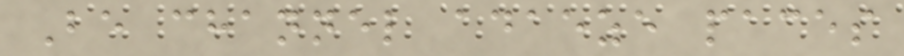Be channel adaeze paces
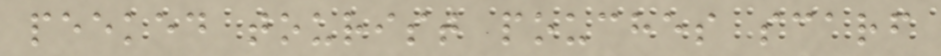peeked tourist pouches scarf
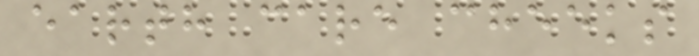earth care cheeks
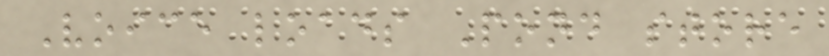Voice loads Pond store
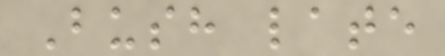Bush late
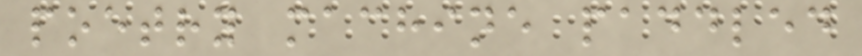poetry machine paddled
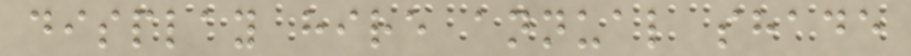display hire annual shade
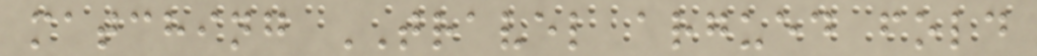matching TRAVEL argued fold
